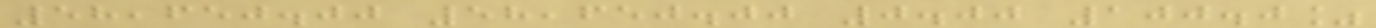58,650.00 58,650.00 0.00 100.0%
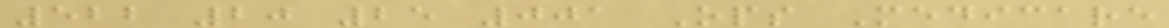522 20 25 001 Ops Medicare
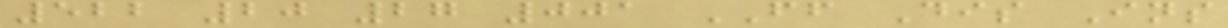522 20 27 001 FF Dis Ins
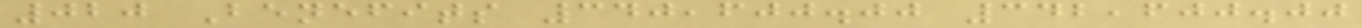020 Benefits 340,600.00 342,600.00
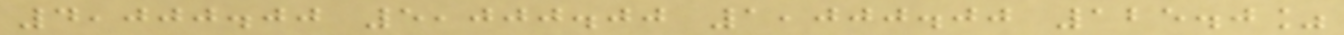4,000.00 5,000.00 1,000.00 125.0%
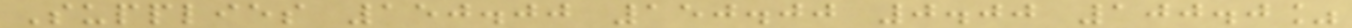Supplies 150.00 150.00 0.00 100.0%
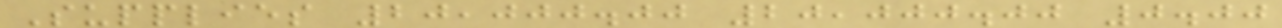Supplies 20,000.00 20,000.00 0.00
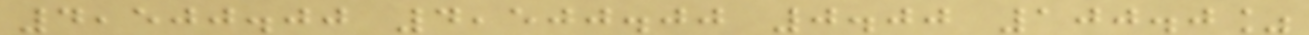4,500.00 4,500.00 0.00 100.0%
